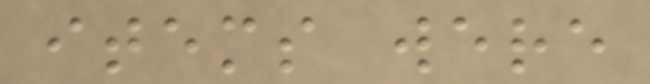items were
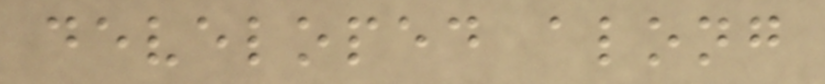developed along
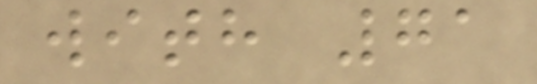with 71
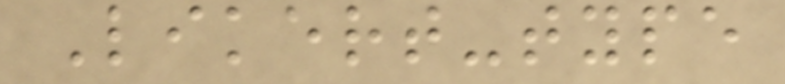Likert-type
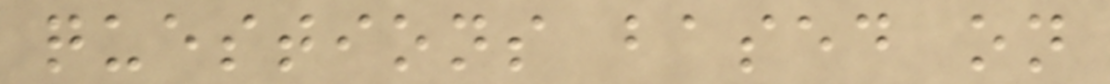questions based on
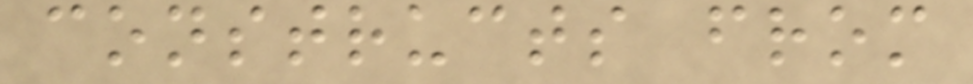constructs from
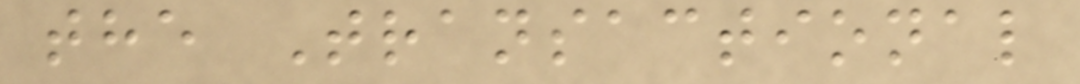the Transactional
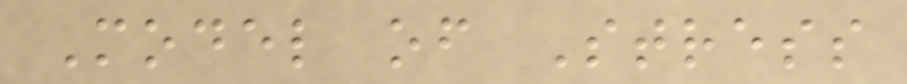Model of Stress
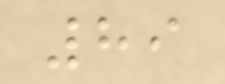89
